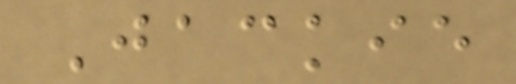Jackie
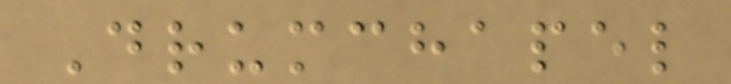Drumchapel
